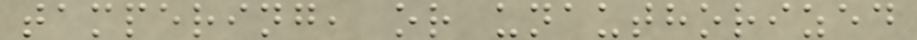tampering, or unauthorized
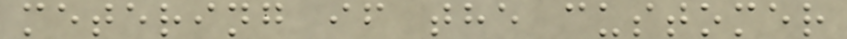metering if the customer
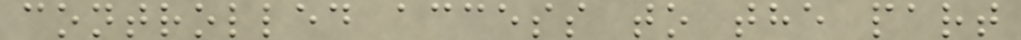controlled access to the part
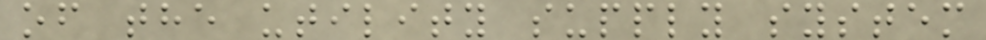of the utility supply system
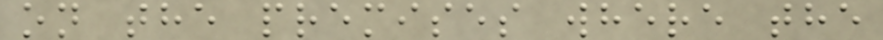on the premises where the
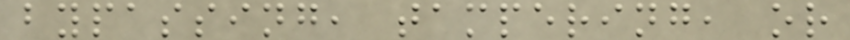bypassing, tampering, or
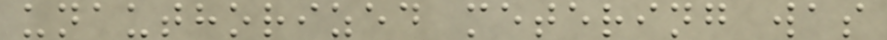unauthorized metering was
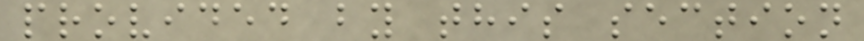provided by this section
